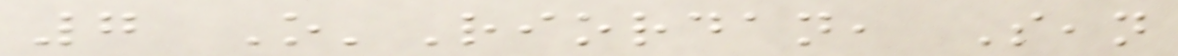7 O'Riordan, Sean
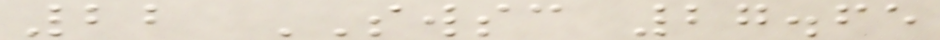22 SWSC 27.65
